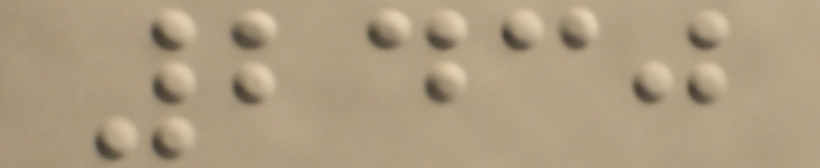2430
